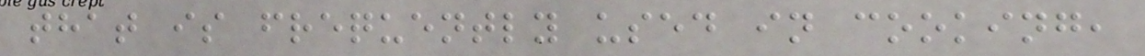that is frequently used in cooking,
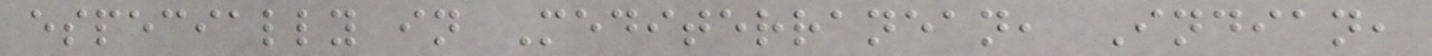especially in Mediterranean, Indian,
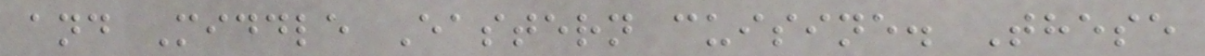and Middle Eastern cuisine. These
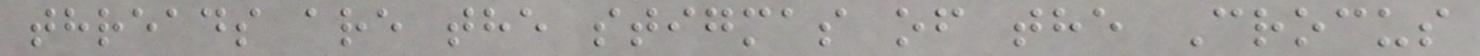threads are the stigmas of the Crocus
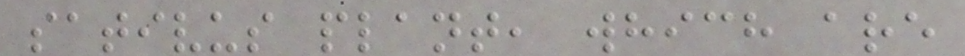sativus plant, which are
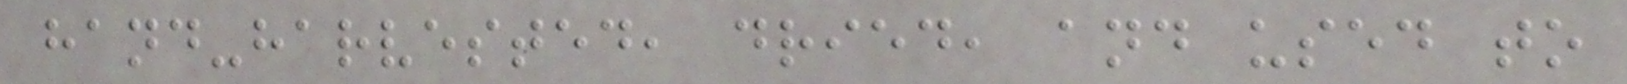hand-harvested, dried, and used to
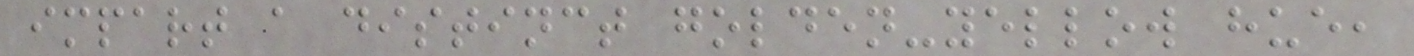impart a distinct golden-yellow hue,
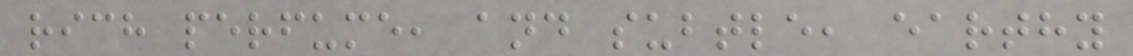rich perfume, and subtle, earthy
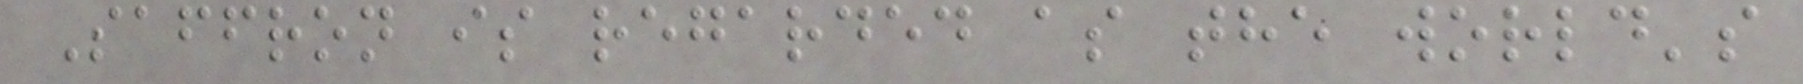Saffron is regarded as the world's
